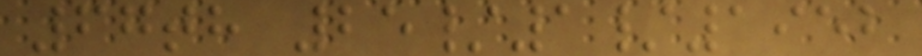67th 25/1/1952
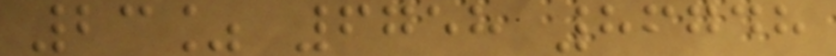23% 6758 86748
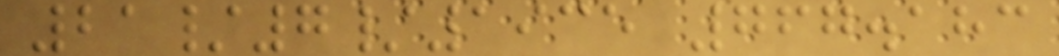21/7/1935 767.183
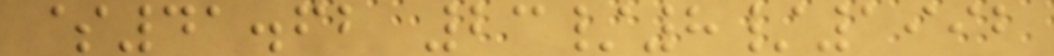$41.62 23/8/1992
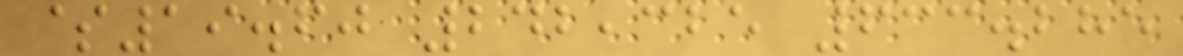$19.60 242,325 633.285
